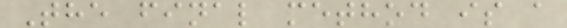The final method is a
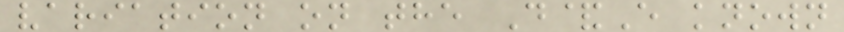variation on the D&E known
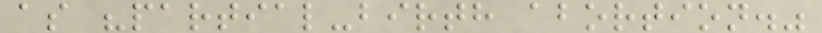as "partial-birth abortion."
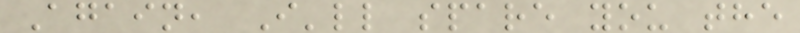Again, I'll spare you the
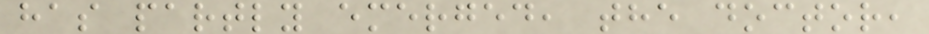has partly emerged, the doctor,
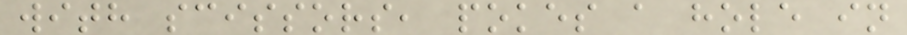with scissors, pokes a hole in
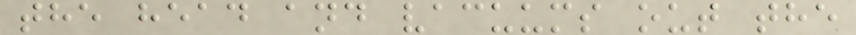the head and vacuums out the
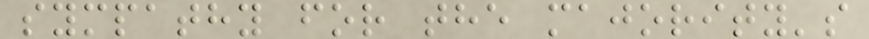sympathy for the majority's
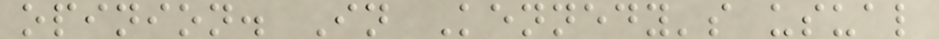opinion. In Kennedy's usual
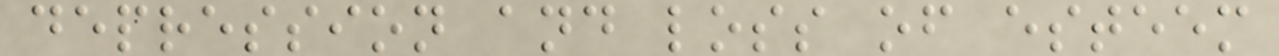depression and loss of esteem
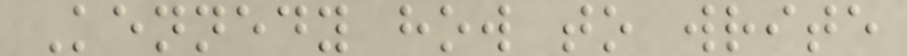Kennedy how to write
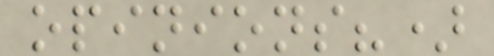opinions?)
